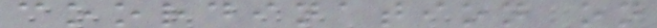coordination on
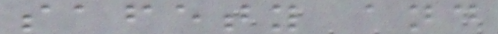safety and
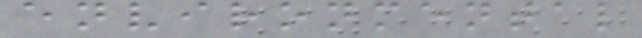environmental
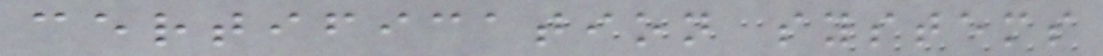certification systems
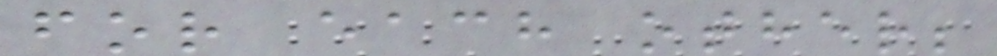for each other;
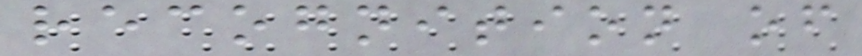recognition of
